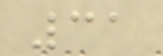31
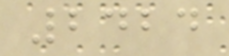2424
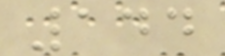144
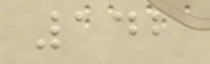142
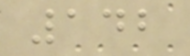142
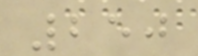250
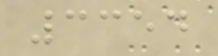3354
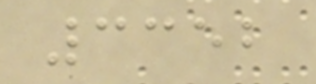3352
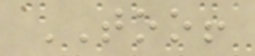TOO!
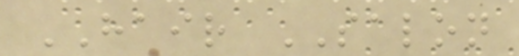HAIR SALON
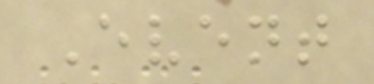Event
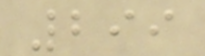299
